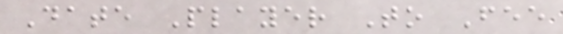Date Player To Fee
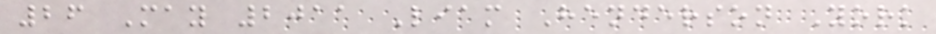26 May 2011 Liam Henderson York
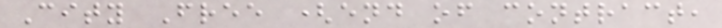City Free (end of contract,
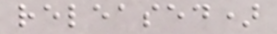released)
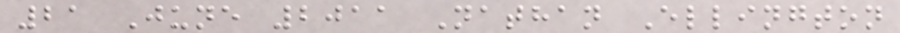21 June 2011 Nathan Ellington
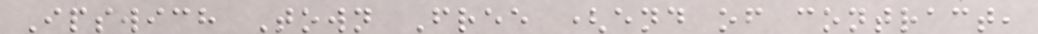Ipswich Town Free (end of contract,
